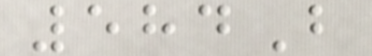584B
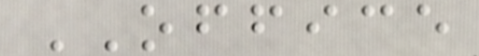OFFICE
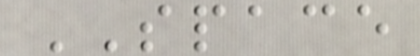SPACE
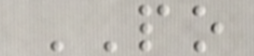PO
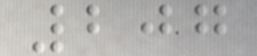207
